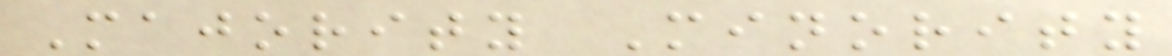Majority Minority
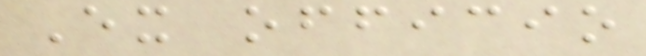Ex officio
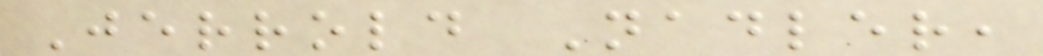Jerrold Nadler,
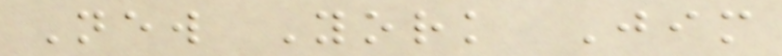New York Jim
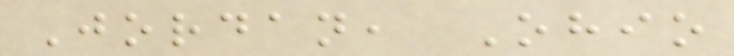Jordan, Ohio
